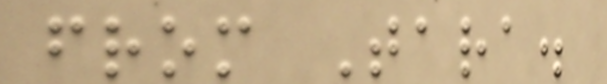from Tara.
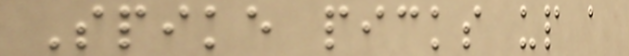Spike picks up a
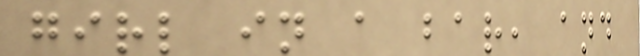girl in a bar, and
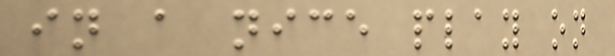in a nice play on
